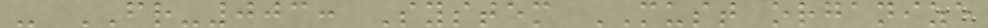- FR-003: System MUST organize
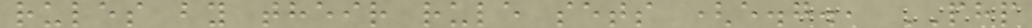rules by their rule sets (e.g., PHP
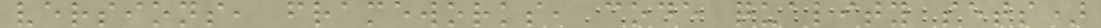versions, frameworks, code quality sets)
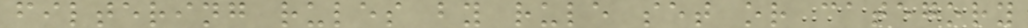filtering rules by rule set or category
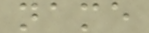name
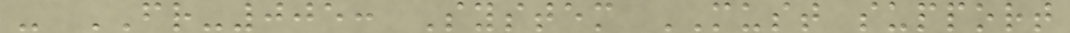- FR-005: System MUST support
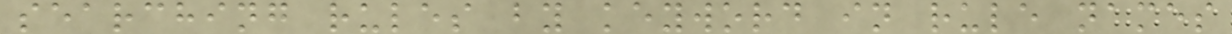searching rules by keyword in rule names
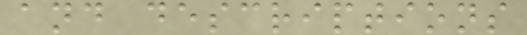and descriptions
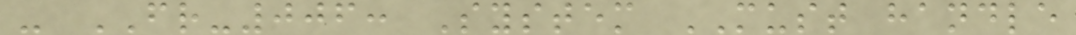- FR-006: System MUST handle
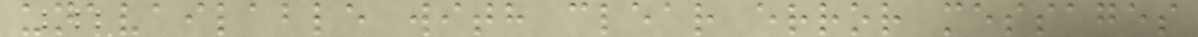unavailable with clear error messages
